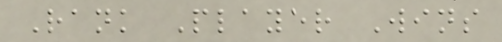Rank Player Wins
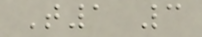T1 3
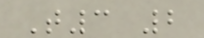T3 2
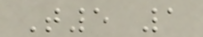T5 1
